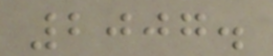2007.
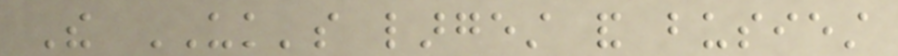The UK's largest and busiest
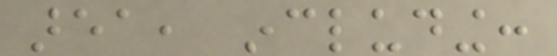area, including:
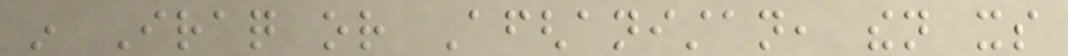in Iraq or Afghanistan, then its
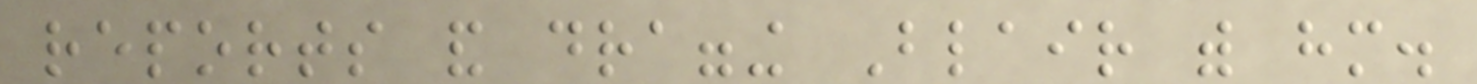reports and dragging Blair with him.
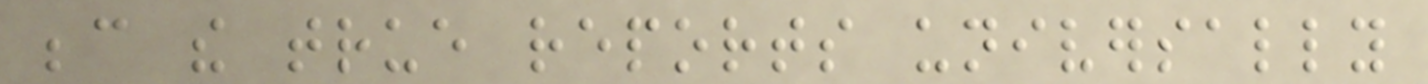because the true reports universally
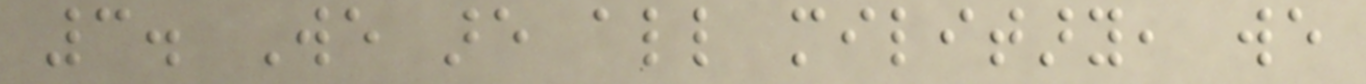3. We are all military, we
